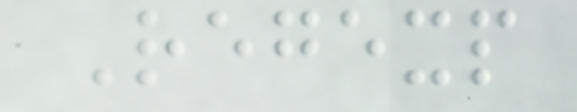Regexp
